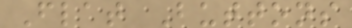Flat Buttons
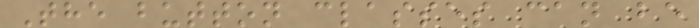The button classes can be
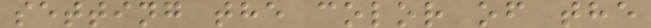setting the color of the
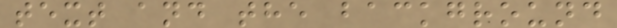text and the background
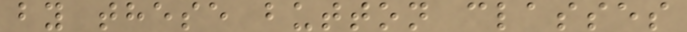by these button classes
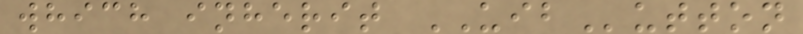which inherit UIButton
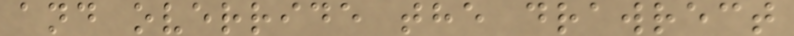and override the drawrect
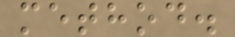method.
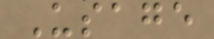Usage
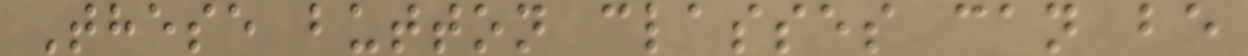These button classes can be
